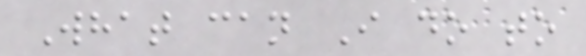What can I do to
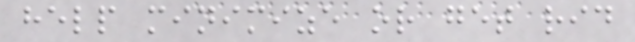help minimize or get rid
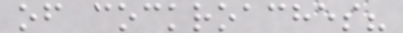of cockroaches?
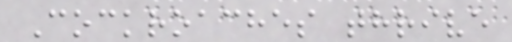Cockroaches thrive
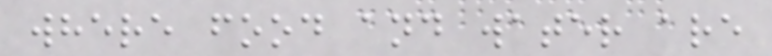where food and water are
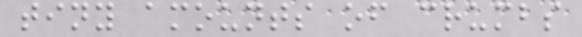tiny amounts of crumbs
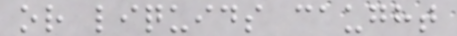or liquids caught
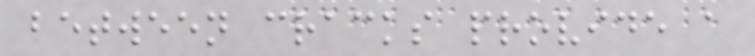between cracks provide a
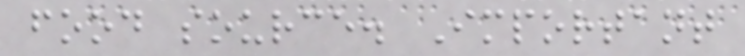food source. Important
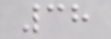38
